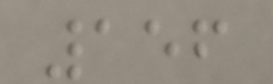156
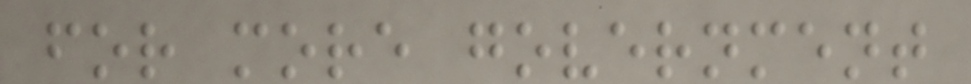for more government
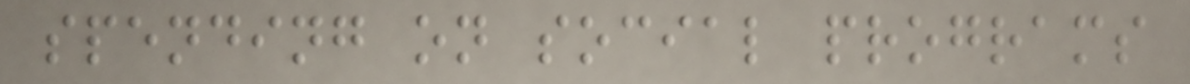spending on social programs
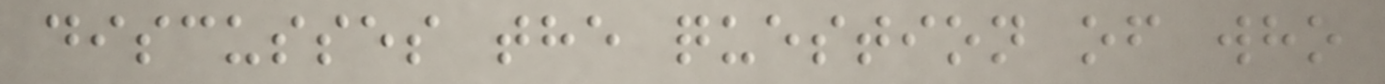discusses the question of who
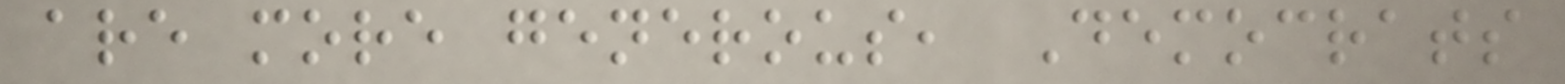are more generous, Democrats
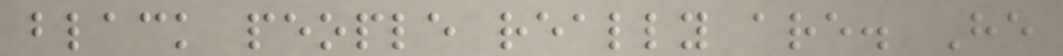black people really are. He
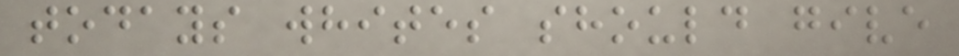todays whites should give
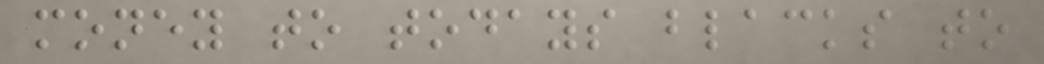money to todays blacks to
